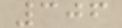306
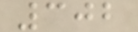302
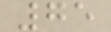75
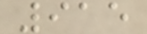915
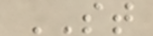ST
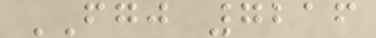FGJ 7216
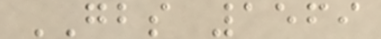GBS 1569
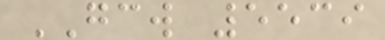GCW 5539
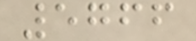5766
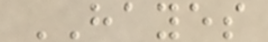HAYES
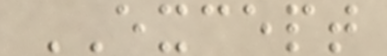EXCEPT
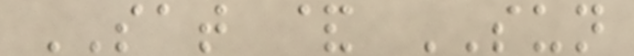SAT & SUN
